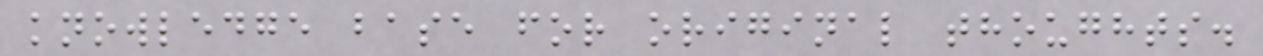knowledge base for original thoughts.
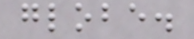globe.
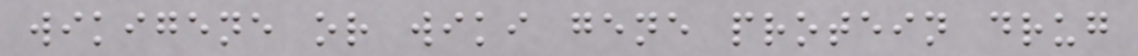wikigene or wiki gene protein drug
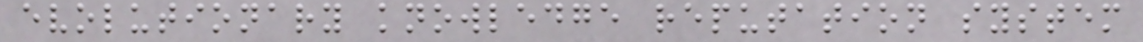evolutionary knowledge reputation system
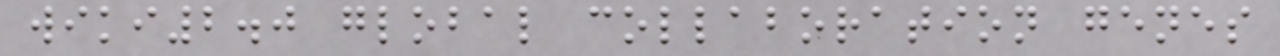wiki2.0 global collaboration genes
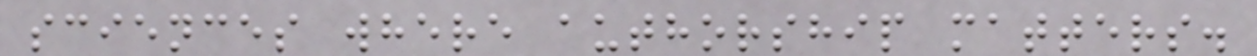sciences where authorship matters.
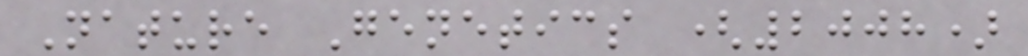Nature Genetics (2008)
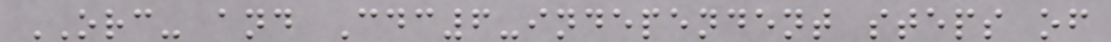ORC- and Cdc6-independent steps of
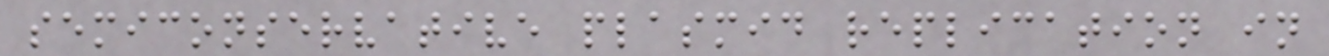semiconservative plasmid replication in
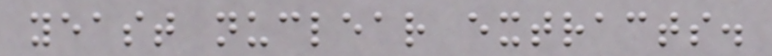yeast nuclear extracts.
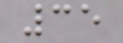35
